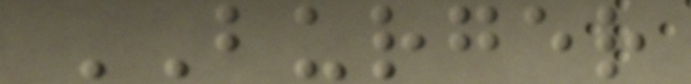BURGER
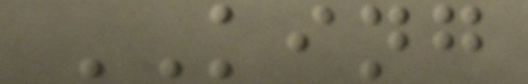KING
